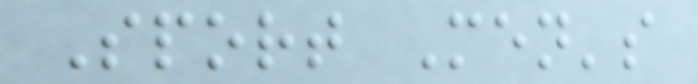Sport Men's
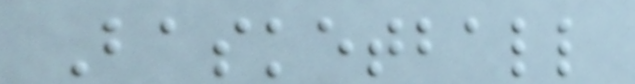Basketball
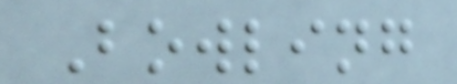Bowling
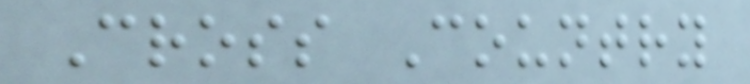Cross Country
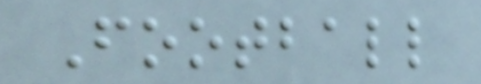Football
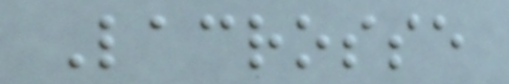Lacrosse
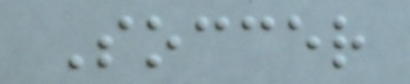Soccer
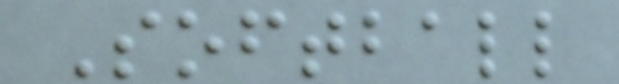Softball
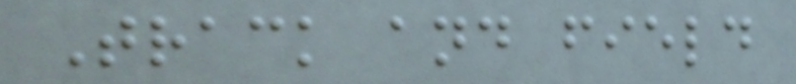Track and field
